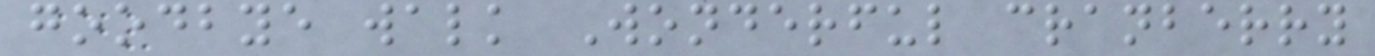goodbye walk Wonderful cranberry
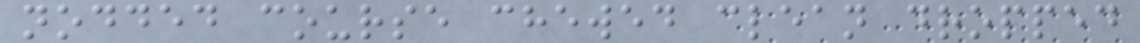nodded course chewed clean dropped
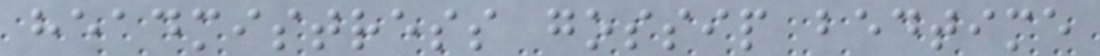headmistress gossip bedtime
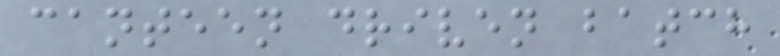canteen driven batch
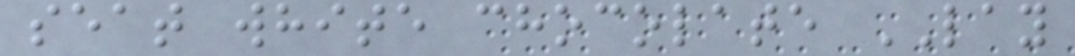seat white chocolate LAY
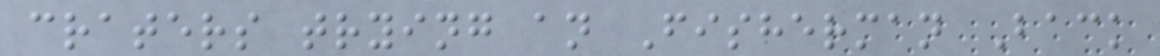craters trying an Fisherman Back
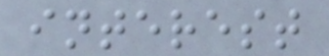interest
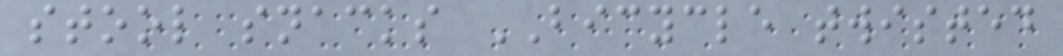stool snacks BICYCLE twisted
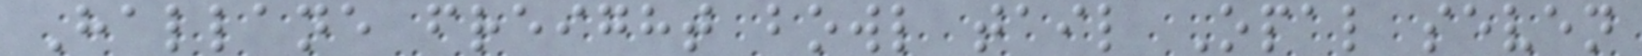Hallane freight bowl tail Opal seven
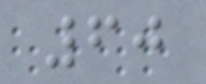60
